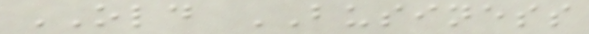OLD BUSINESS
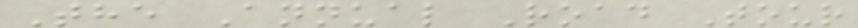The Annual Road Tour
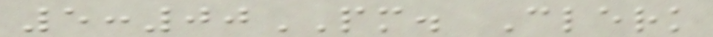5:00PM. Clerk
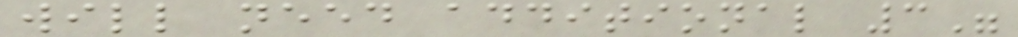will need additional 3"
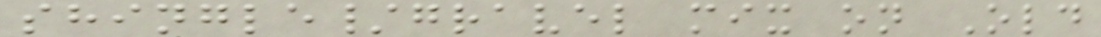shingle/gravel mix on Old
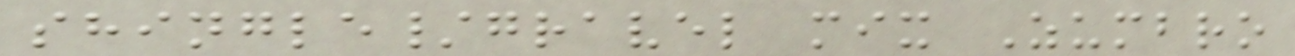shingle/gravel mix Zumbro
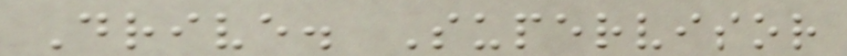Drive. Supervisor
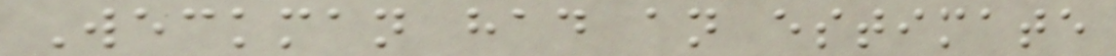Weckman had an estimate
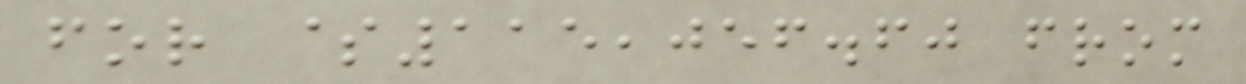for $115,056.60 from
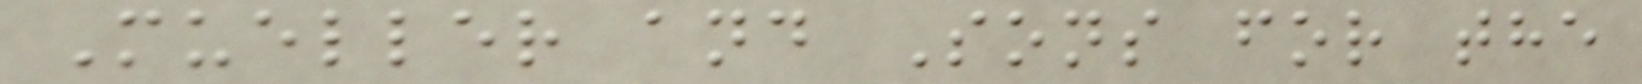Mueller and Sons for the
